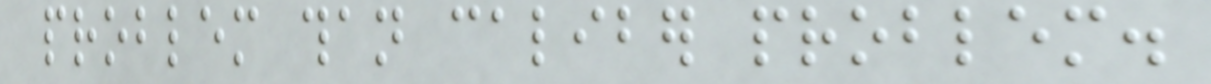problem than caliber problem.
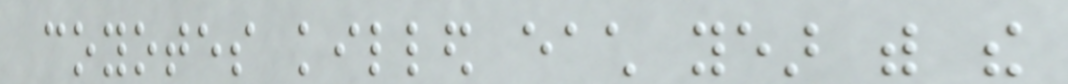coyotes killed each year with the
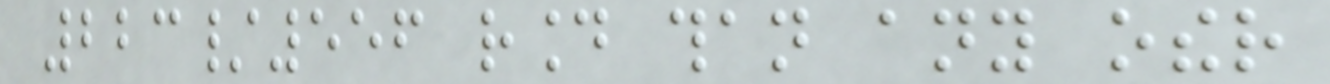223/556 round than any other
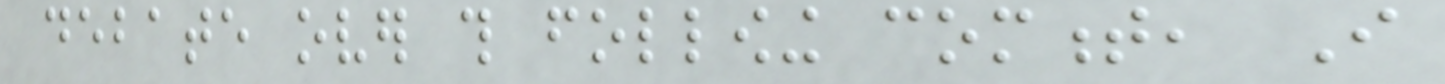debate over this following comment, I
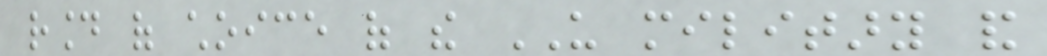round of choice of the US military and
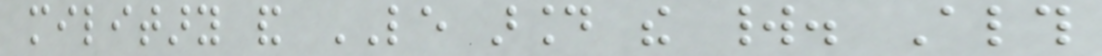military and LE around the world. Although
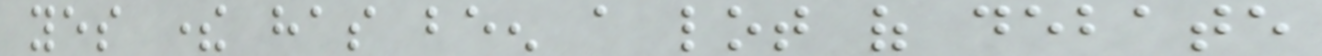yes there has been a lot of debate
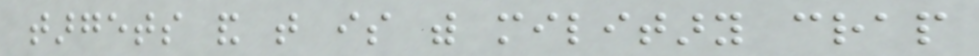targets and that is with military crap
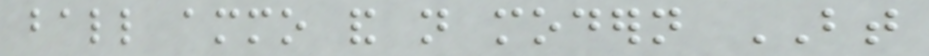ball ammo and not modern BT
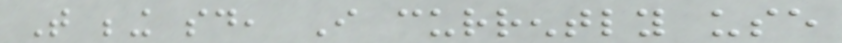That being said, I currently use
